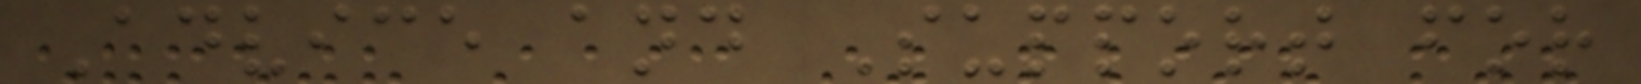Advice and Support for
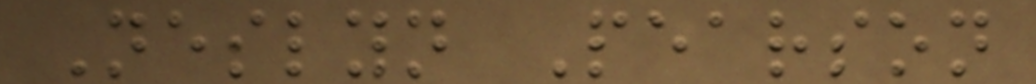Neslyn Pearson
